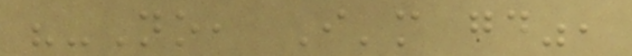"-No, I'm good",
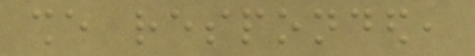she responded,
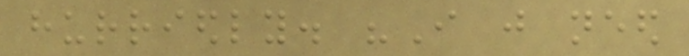hurriedly. "I just need
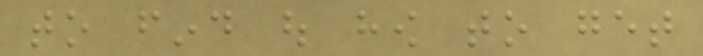to find out how to get
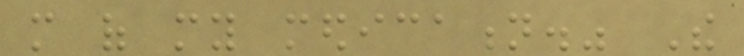more of my medication." The
